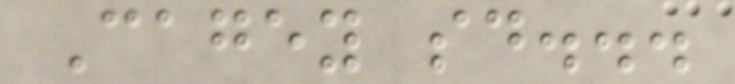Cagey said...
